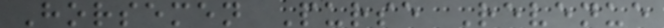Horsemen Purse Revenue
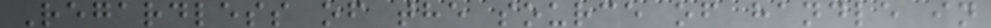Regardless of the source of handle in
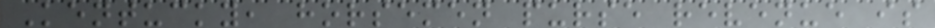Kentucky, horsemen purse revenue is
